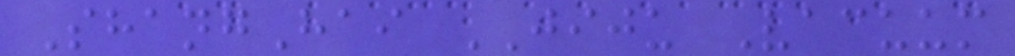ShangHai JIJU Vacuum
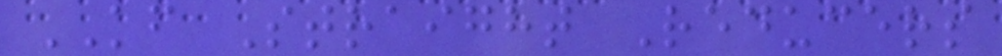KF Straight Reducers
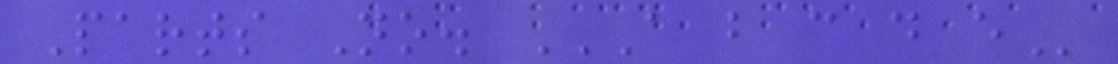Parts No. A B C D E
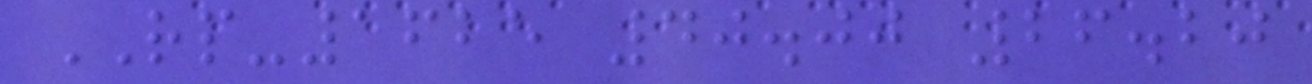RP-1625 40.00 26.20
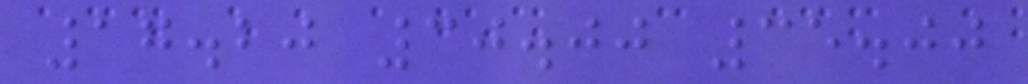17.20 30.00 35.00
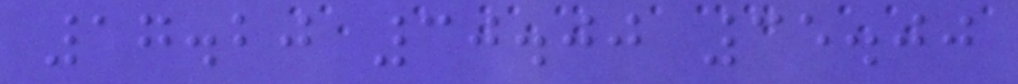17.20 30.00 35.00
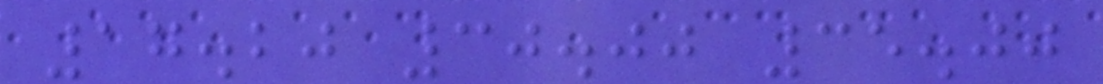17.20 30.00 35.00
